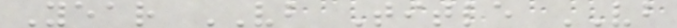Year VB Title VB
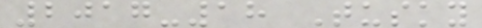2017-18 Tusky
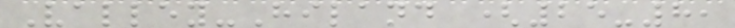Valley-Hiland (25-8,
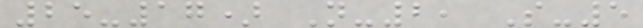25-17) N-2, S-5
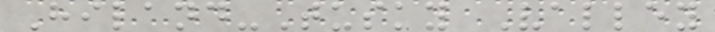Hiland-Tusky Valley
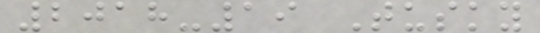2018-19 Tusky
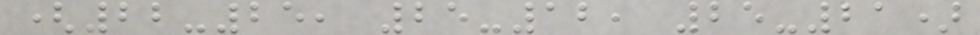(22-25, 25-12, 25-21)
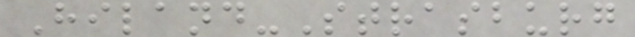Hiland-Strasburg
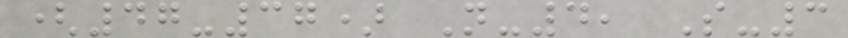(47-37) N-4, S-3
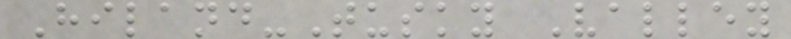Hiland-Tusky Valley
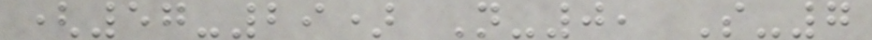(57-29) N-0, S-7
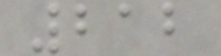212
